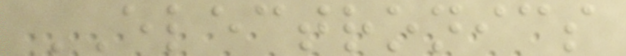ELECTRONICS
